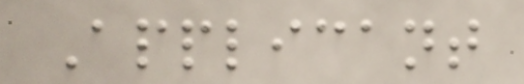Applicant
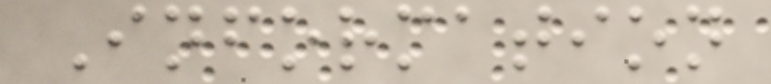Information
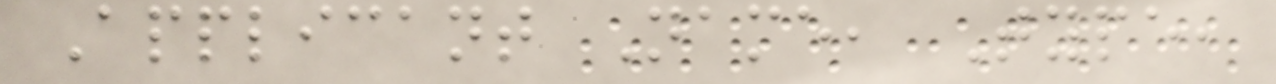Applicant Name, Type,
